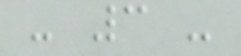- 3 -
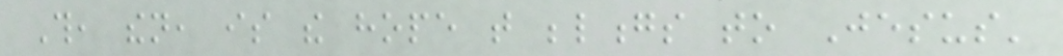This, then, is the hope that belongs to Jesus'
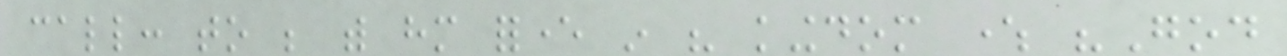call: to be with him forever in his kingdom where "God
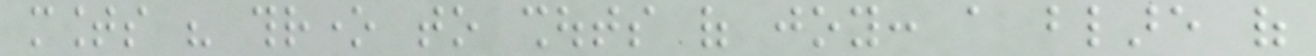mounts his throne to shouts of joy: a blare of
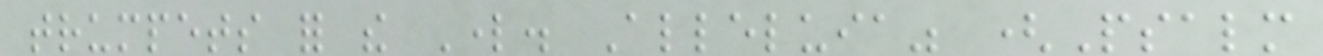trumpets for the Lord. Alleluia" (Psalm
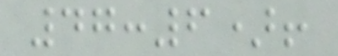47:6)!
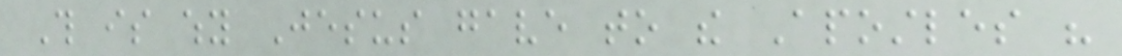This is why Jesus gave to the Apostles his
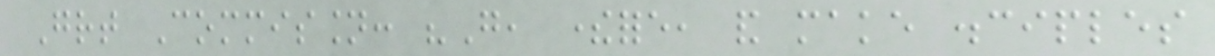Great Commission: "Go, therefore, and make disciples
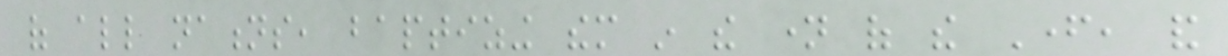of all nations, baptizing them in the name of the Father, and
